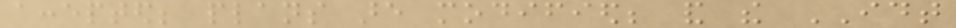accepted; plans are modified; and the IDT
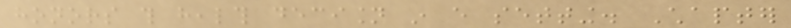honors this health decision in every setting. Chapter
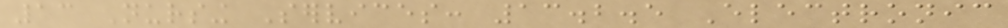13 Nursing Services: 13.2.5 Electronic
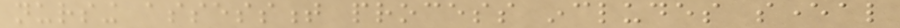nursing assessment process includes several
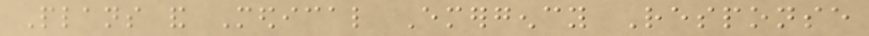Plans and Medical Emergency Response
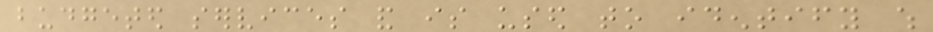budgeted services and is used to identify which
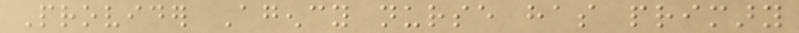Provider Agency nurse has primary
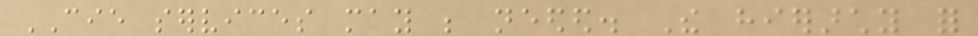CIE services may be needed. The hierarchy for
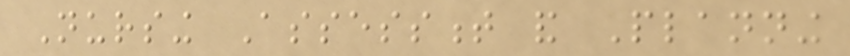Nursing Assessment and Planning
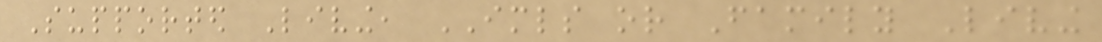Supported Living, IMLS or Family Living
